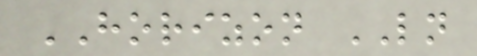HORIZON LN
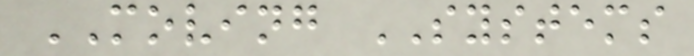MOVING SYSTEMS
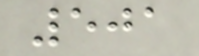501
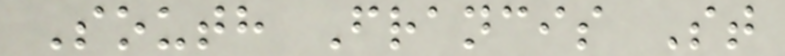South Francis St
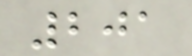201
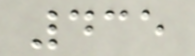435
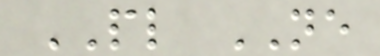PL NE
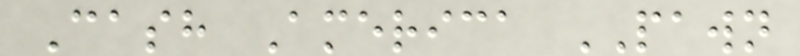Cash America PAWN
